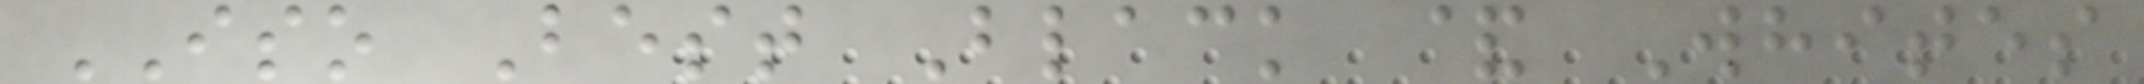ISO Best Black & Whites
